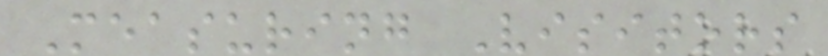Measuring Visitors
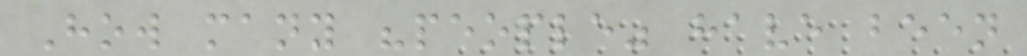How many "people" have been
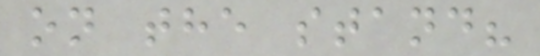on the stand?
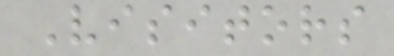Visitors
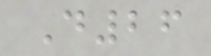D26
